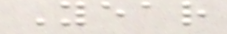Year
